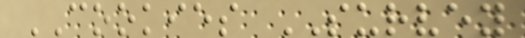COOKIES SURVEY
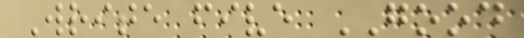Write five GOOD
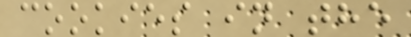cookies in the
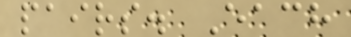pairs. Each
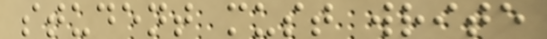student must write
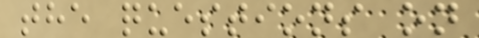the questions on
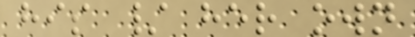his / her own
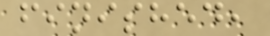finished,
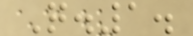Q.1.
